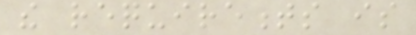the requirements is
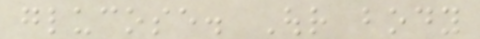glucose. Our body
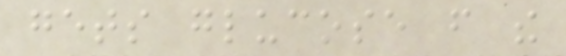gets glucose from the
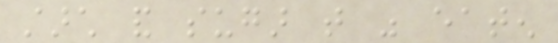starch and sugar that was eaten
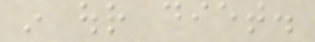in our diet.
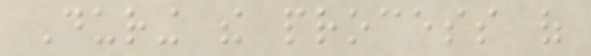During the process of
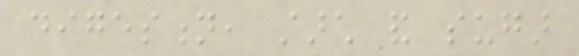digestion, starch and sugar
